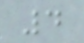4
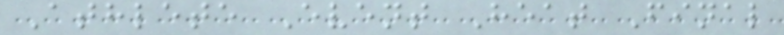Athlete Event Heat Final
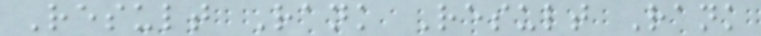Result Rank Result Rank
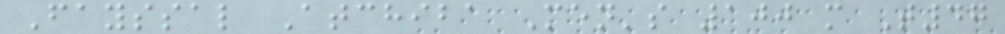Fayssal Atchiba Men's 100 m T47
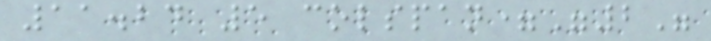11.24 5 colspan="2"
